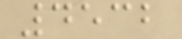4532
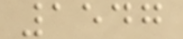1547
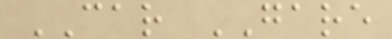CAR GARE
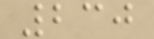230
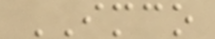IMCO
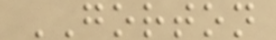GORTON
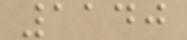1140
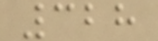328
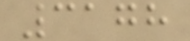3178
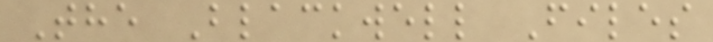The Blackwell Files
